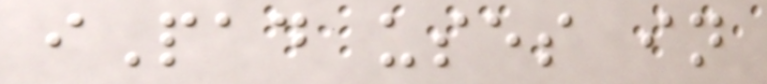iPad uses in
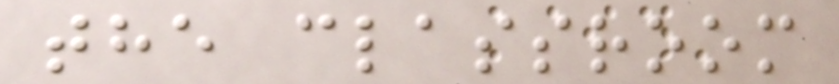the classroom
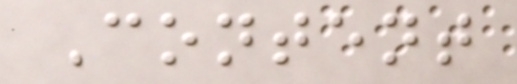Content
